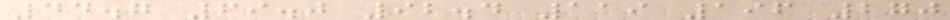44.7 69.0 92.4 119 196 270
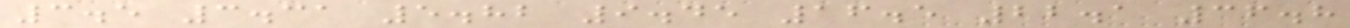3.5 3.31 5.82 9.45 16.5 22.1 36.8
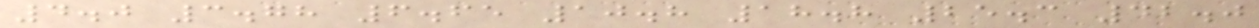4.0 3.78 6.65 10.8 18.8 25.3 42.0
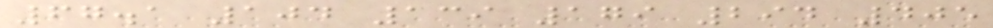67.1 104 139 179 294 405
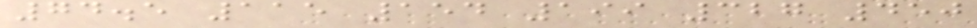74.5 115 154 199 327 450
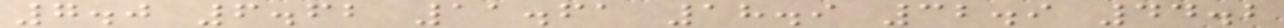7.0 6.62 11.61 18.9 32.9 44.2
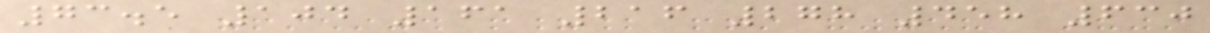73.5 104 161 216 278 458 630
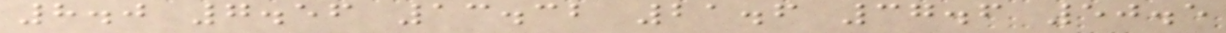8.0 7.56 13.32 21.6 37.6 50.5
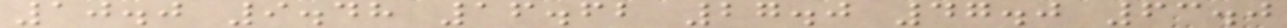10.0 9.48 16.62 27.0 47.0 63.0
